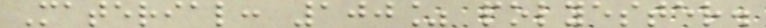Material: 100% polyester.
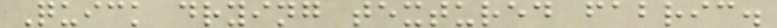Quick drying textured fabric.
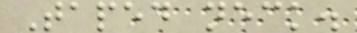Taped neck.
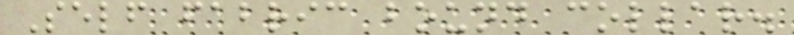Self fabric bound collar.
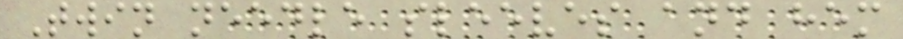Twin needle sleeves and hem
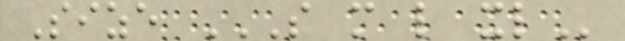Size S M L XL
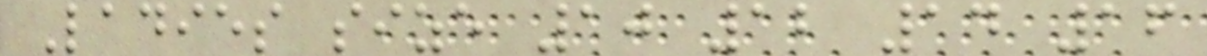Ladies size 10 12 14 16
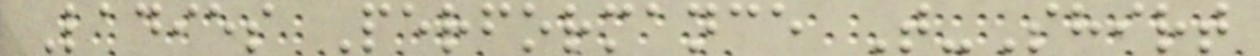Ladies Performance T-Shirt
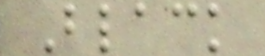Black
